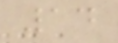14
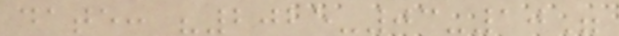date: "2025-03-10"
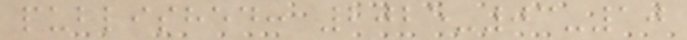published: 2025-03-10
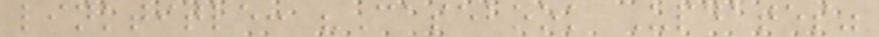linktitle: "Casebook Updates"
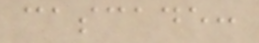cascade:
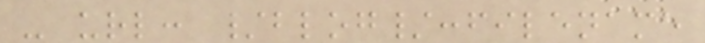- url: /blog/:filename
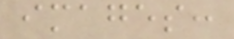images:
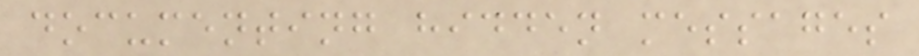documenting hidden messages
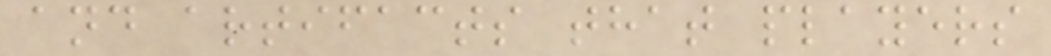and artifacts that players
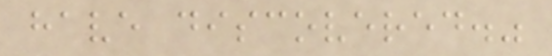have discovered."
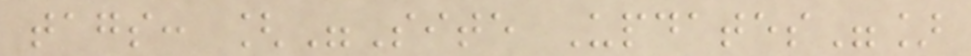tags: ["Site Updates"]
